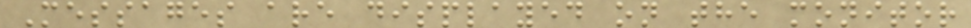Messages are displayed on the monitor
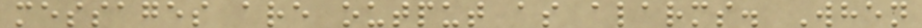messages are output as alarms. When
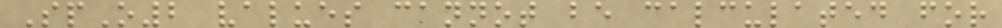SpO2 values cannot be calculated for
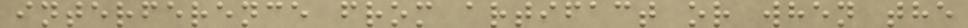interference from artifact or when the
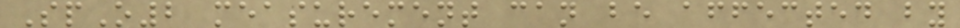SpO2 measurement can be affected by
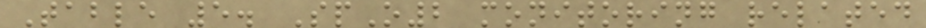Table 5. SpO2 monitoring related
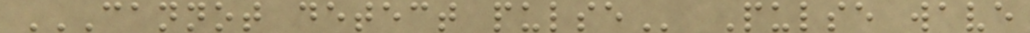CANNOT DETECT PULSE Pulse wave
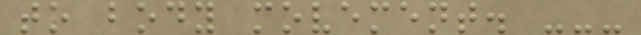to body movement. ---
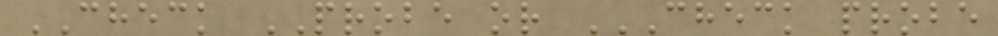CHECK PROBE or CHECK PROBE
